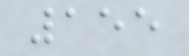155
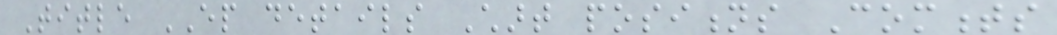Title EP details Chart positions Comments
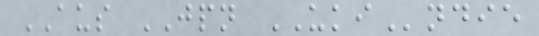AUS JPN UKIndie
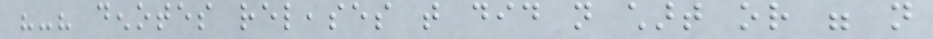"-" denotes releases that did not chart or were not
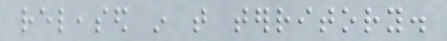released in that territory.
